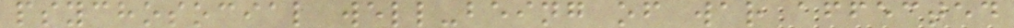psychosocial well-being of war affected
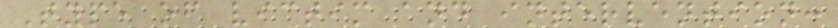Type of victim and intervention:
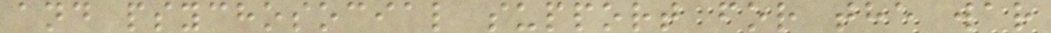and psychosocial support for the war
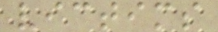victims
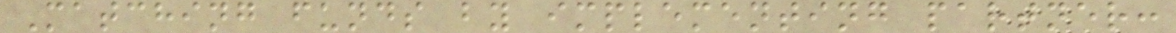Matching funds by implementing partner:
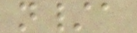n/a
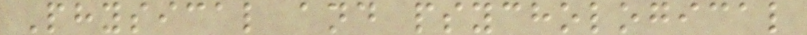Physical and psychological
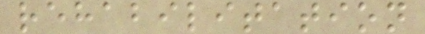rehabilitation
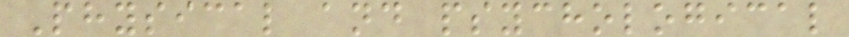Physical and psychological
